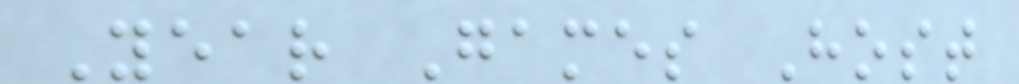Year Games Host
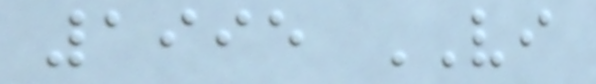1995 VI
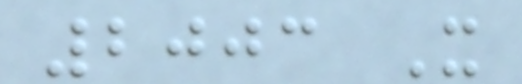2003 X
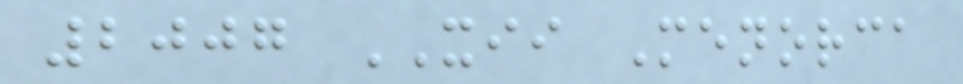2007 XII Menorca
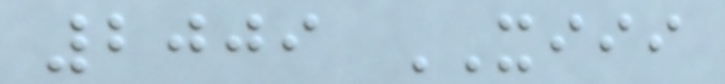2009 XIII
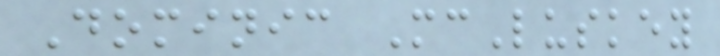Dominic McLuskey
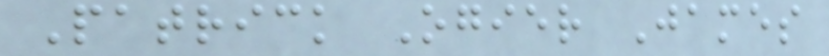Patrick Ogier James
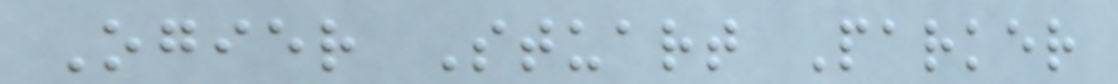Ogier Stuart Parker
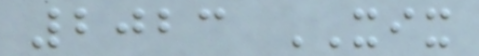2023 XIX
